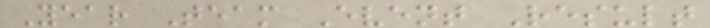Year Team Event Result
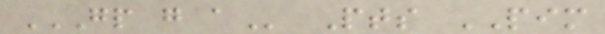GP G A Pts PIM
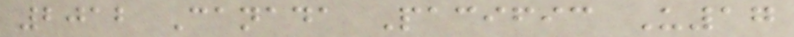2012 Canada Pacific U17
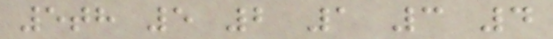5th 5 2 1 3 4
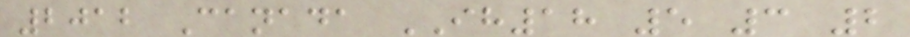2012 Canada IH18 5 3 2
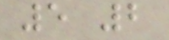5 2
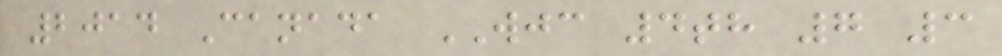2014 Canada WJC 4th 7 3
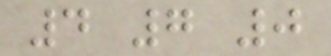4 7 0
